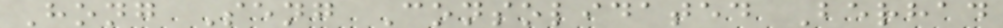Hong Seng Consolidated Berhad
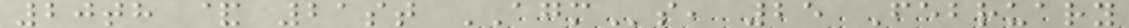20th & 21st AGMs, 25 February
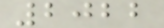2022
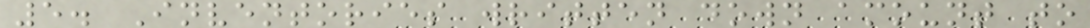5. Inventories written down amount to
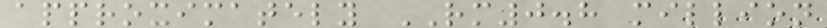approximately RM0.8 million
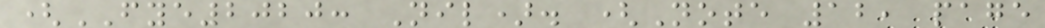(FYE2020: Nil). (Note 12, page
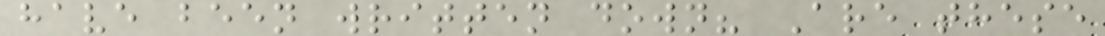have been written down? Are these
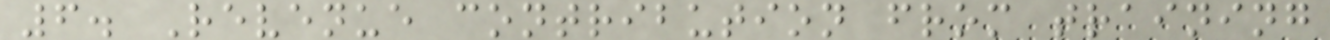6. Revenue contribution from training
